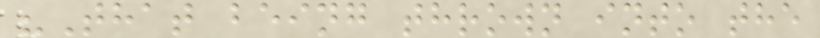"That being thrown into the
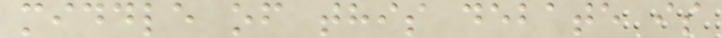middle of this debate is
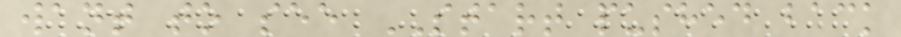want to see START pushed back
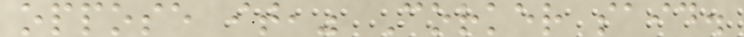oppose it," Corker said.
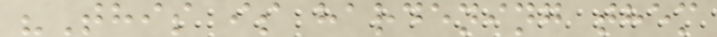"This is hardening them
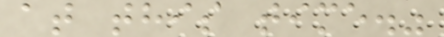at this time."
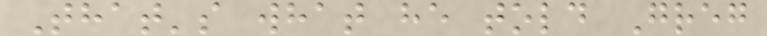That's what he told Greg
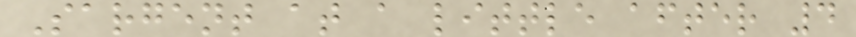Sargent at a little after 4
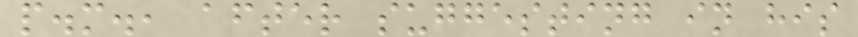p.m., after suggesting in his
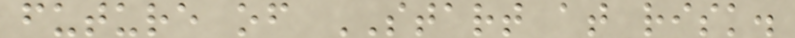future of START at risk.
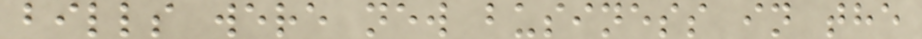bills were new business in the
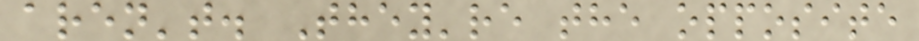aren't. They're the opposite
